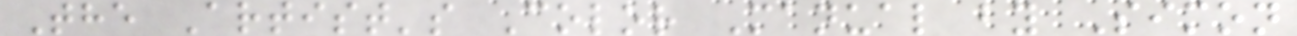The Artist's Color Manual by Simon
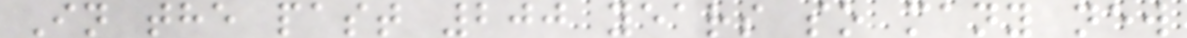In the past 200 years so many new
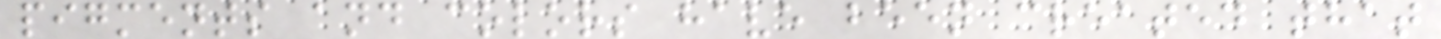pigments and colors have been created that
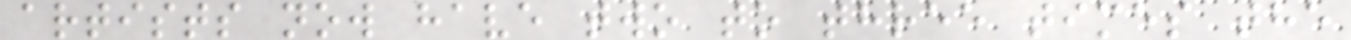artists now have two to three times the
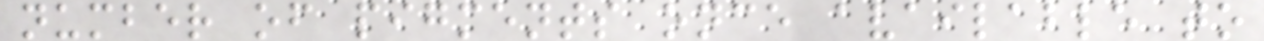number of pigments once available to
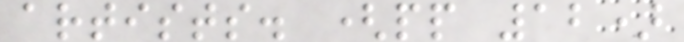artists. (pp 12)
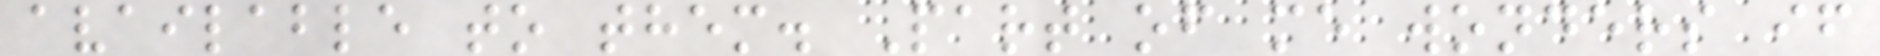available to them. Part of me wonders if
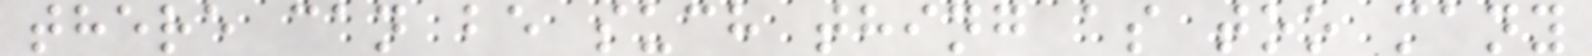there can be such thing as too many
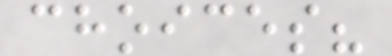choices?
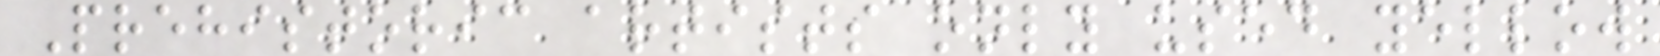Prehistoric artists only used yellow
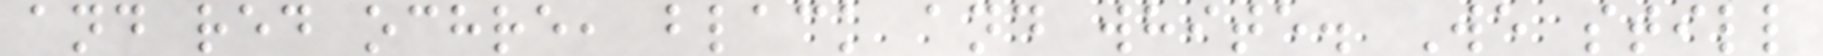and red ochre, black and white. We still
